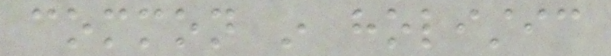common in holistic
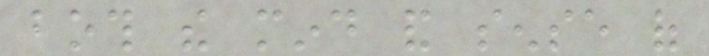both the mind and sense of
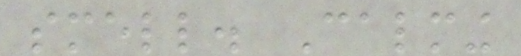smell. Calming
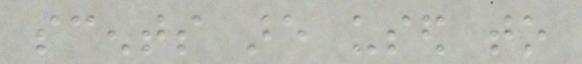scents are used to
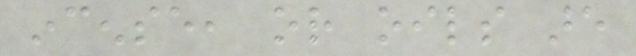incense, or oils are
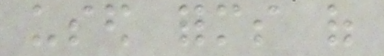used forms of
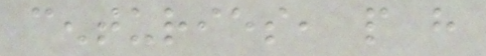centuries, people have
